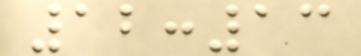12:13
